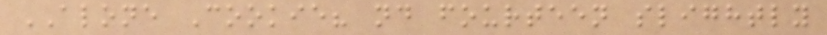ALONE Cookie? nd fourteen slightly
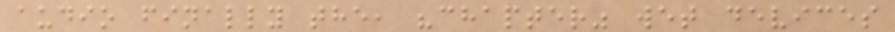audio finally the, "chapter" wet devices
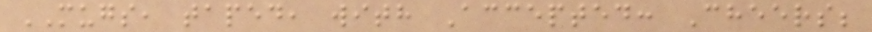MUGS, taped, with Accepted: Cheers;
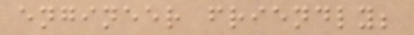engineer friendly;
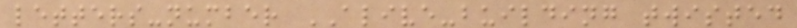letters-number ALIVE-building twisted
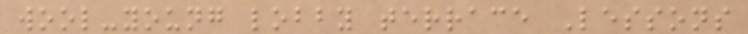wool-young lobby terrace Lessons
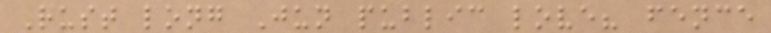Rust long Jun public love? fence
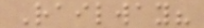Railway?
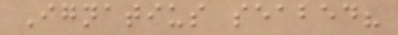Ignatius seabed?
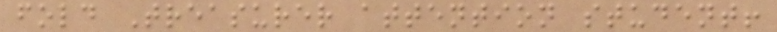fold Treasurer attention student!
